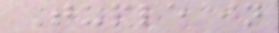Tuple in
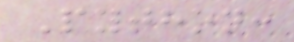Python:
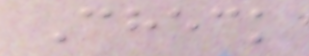Check
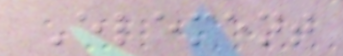Element
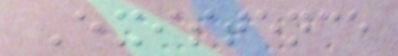Existence
